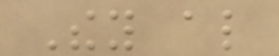They also
